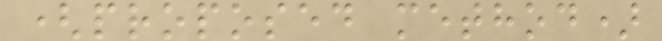(proposed method)
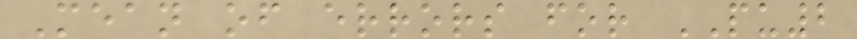Mean of errors for PU2
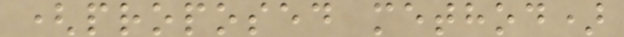(proposed method)
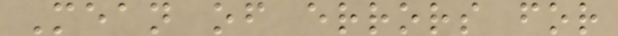Mean of errors for
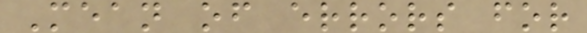Mean of errors for
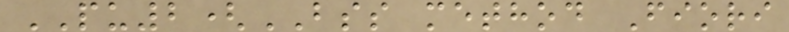PU2(BSS method Fiori
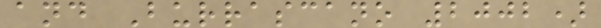and Burrascano 2002)
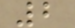2
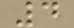4
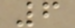6
